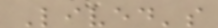Lived's
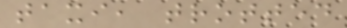taxi, trotted
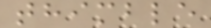thimble
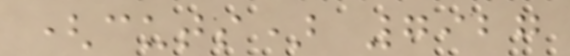(cuts) 7927
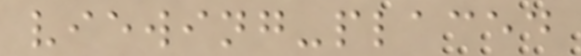viewing-placed
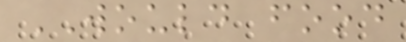WOULD food
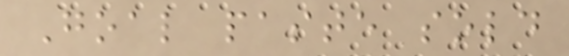Goal paste sold
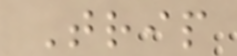Trip
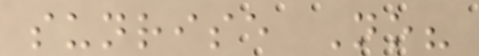sunrise No?
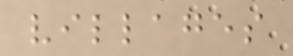villages
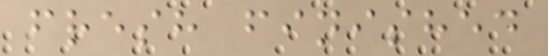fresh finished
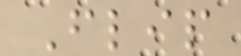Flip
